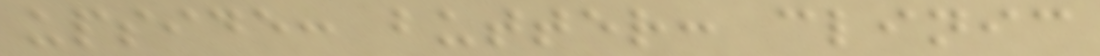upside: butter: clinic
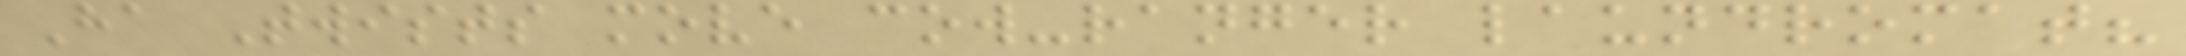Ha Twists move cow-ranger laundromat?
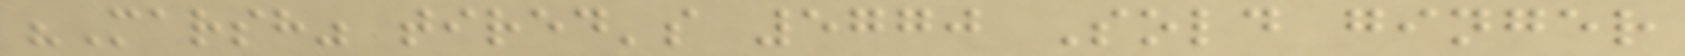"Marsh" tired's 5770 Sold ginger
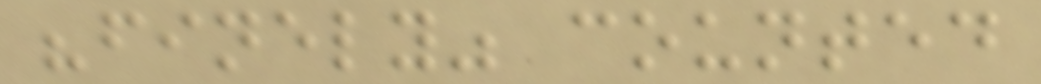"finely" counted
